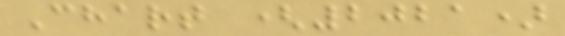Chart (2021)
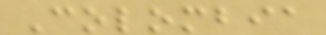Colombia
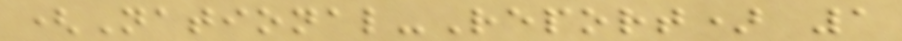(National-Report) 1
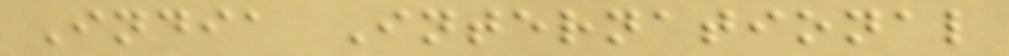India International
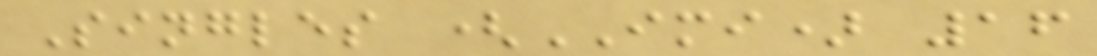Singles (IMI) 16
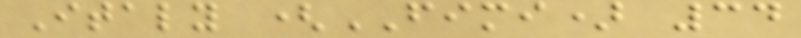Italy (FIMI) 34
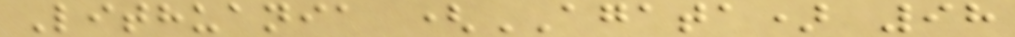Lithuania (AGATA) 98
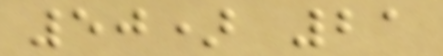50) 21
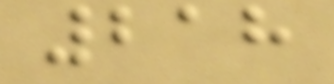218
